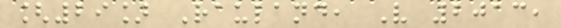[29] Rauland, V 2013,
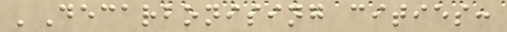'Decarbonising cities:
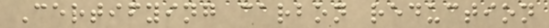Certifying carbon reduction
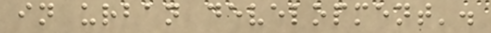in urban development'.
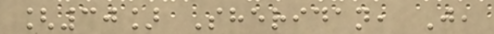[30] Sheridan, J,
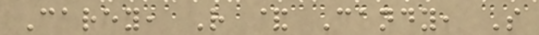Carey, R & Candy, S
